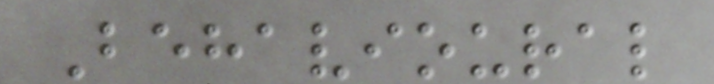Behavioural
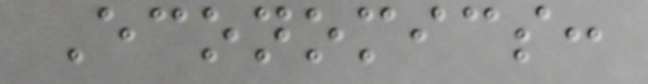Economics:
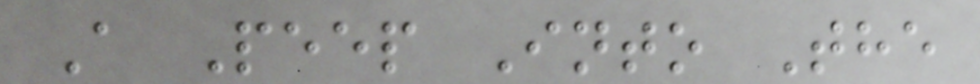A Peep Into The
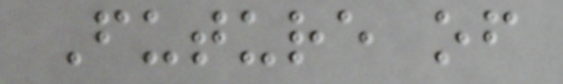Future of
